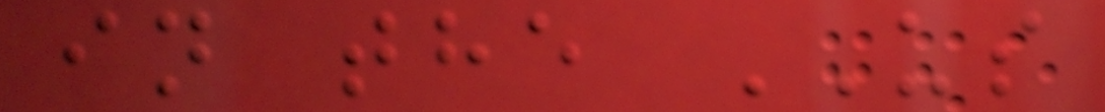in the US
